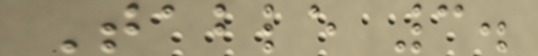Table 3.
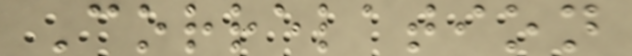Correlation
